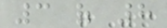3 of 8
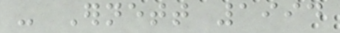- Ernett 1994
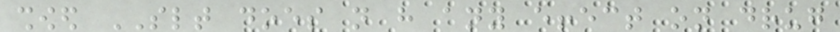showed SLT does not have any effect on drug
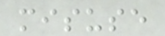misuse
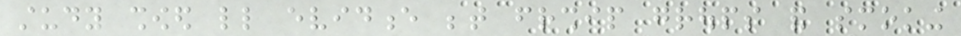study showed little evidence between friendship groups and smoking
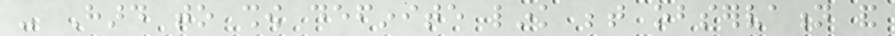- Hard to show definite link between observation and
